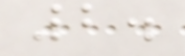2.
